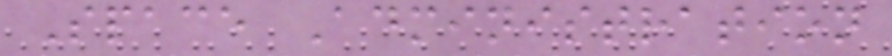Space Administration
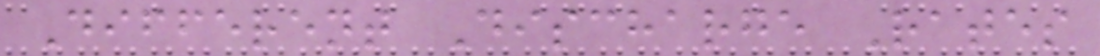Different Discharge Rates
